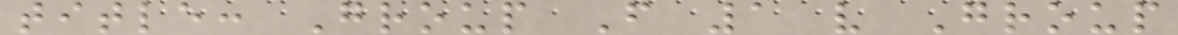title: Group F 1 v Group
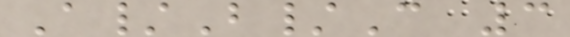A/B/C 3
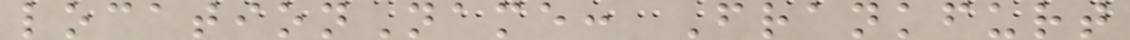locationName: Frankfurt
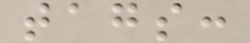tags:
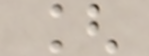[
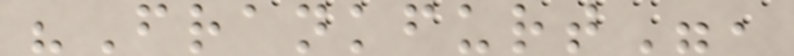"Frankfurt",
